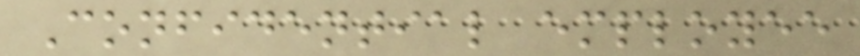Confidential employee
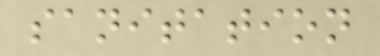sanitation
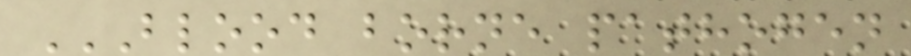BLOOD BORNE PATHOGEN
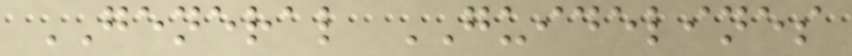GENERAL GUIDELINES
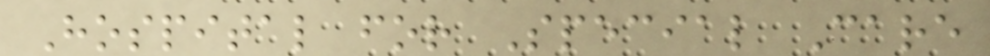Hospital for Special Care
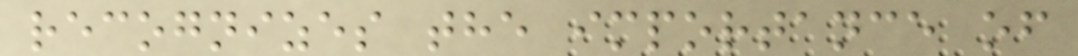recognizes the importance of
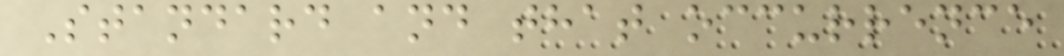Standard and that occurrence
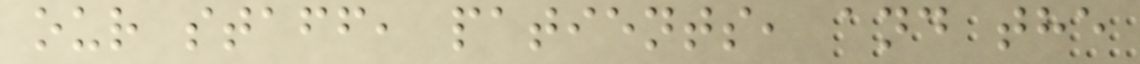our staff, patients, and the
